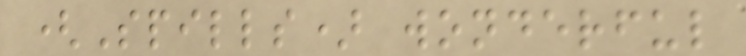(Spills) wonderful
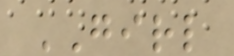GIRL
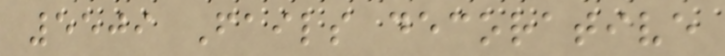5509 Fails decorative
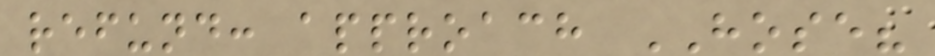refund: approach HOSE?
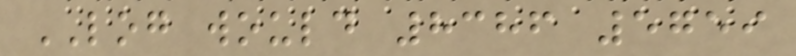LOG would 8386 5759
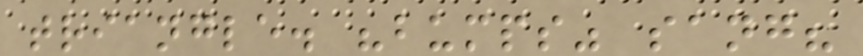triangle. "bumps" sang?
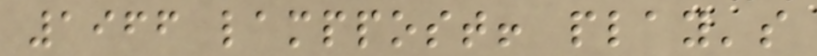1966 lamppost! play's
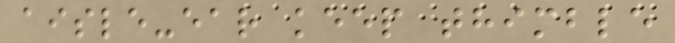aisle-ear keep thimble
